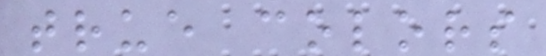true colors
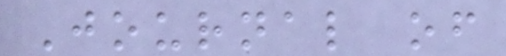Journal of
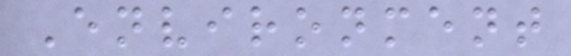Environment
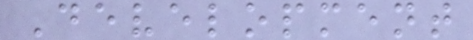Development
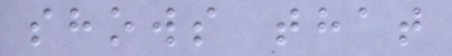shows that
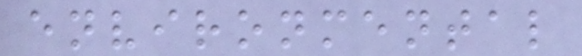environmental
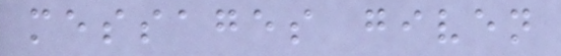messages given
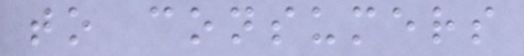to consumers
